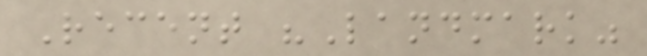Recent "Landmark"
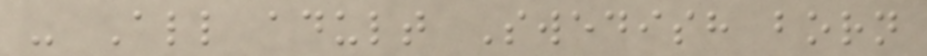- All adult Swedish born
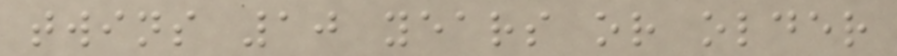twins 10 years or older
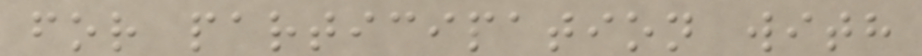for participation with
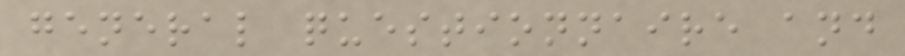general questionnaire and
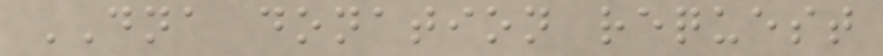DNA donation request
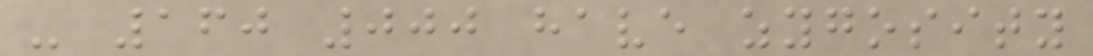- 160 000 have zygosity
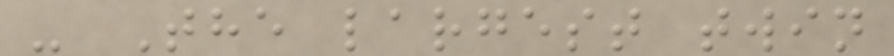- The largest twin
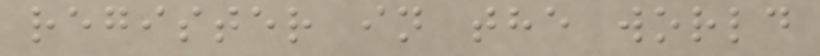register in the world
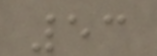53
